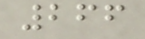266
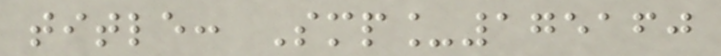title: Smp_175160
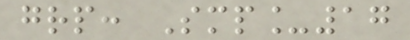grp: Smp_17
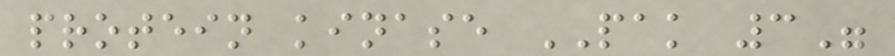protein kinase PAK 3"
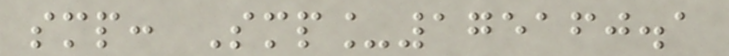smp: Smp_175160.1
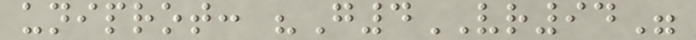uniprot: "G4VR94"
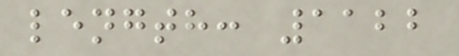length: 1122
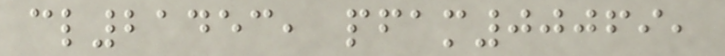cl21453, pfam00069,
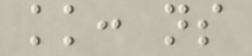kk: ns
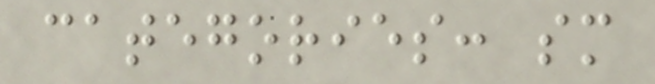categories: sm
